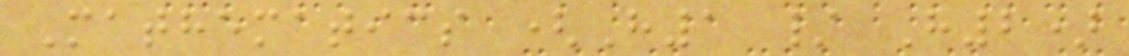Mathematics (H1 / H2)
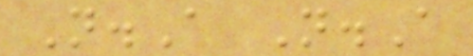N.A N.A
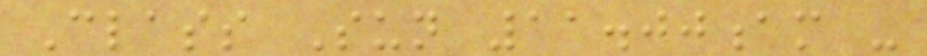Class Sun 11.00am -
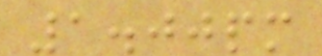1.00pm
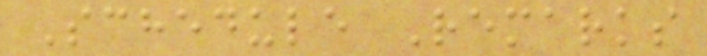Schedule Remarks
